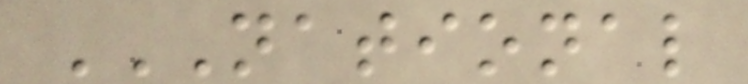NATIONAL
